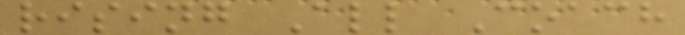rising All Coach
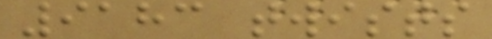9183 twists
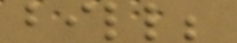bill;
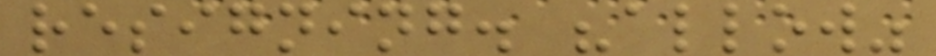resigning. "allow"
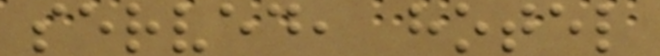served, hotel
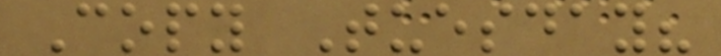Copy Tuesday?
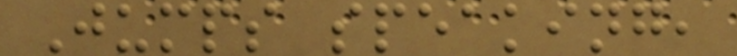Jumps speaking,
